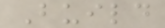Build
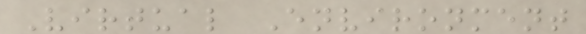Virtual Environment
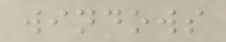windows
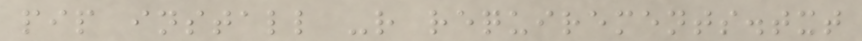pip install -r requirements.txt
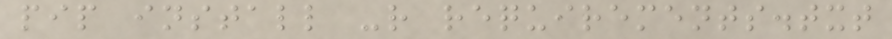pip install -r requirements.txt
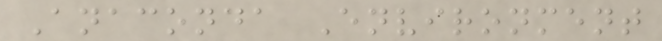Anaconda Environment
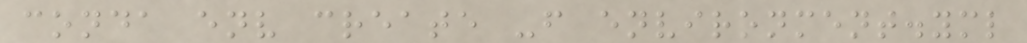conda env create -f environment.yml
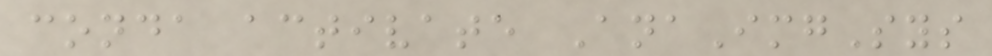conda activate AnaImgSys
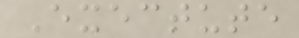Exectute
